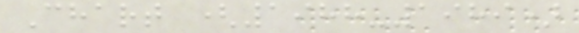Chart (1988-1989)
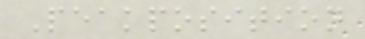Peakposition
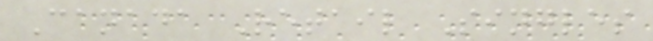Canada Retail Singles
